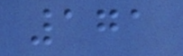171
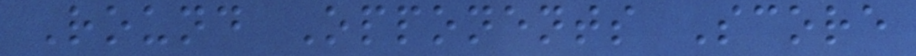Round Opponents Score
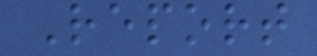Report
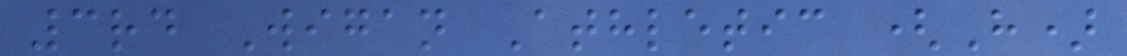3rd Wigan Athletic (H)
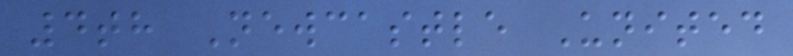4th Newcastle United
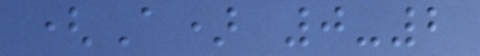(A) 0-2
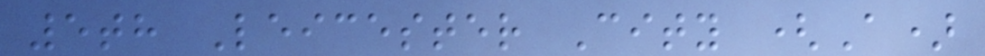5th Leicester City (A)
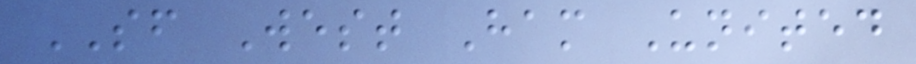SF West Ham United
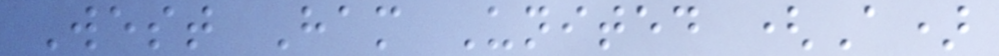West Ham United (A)
